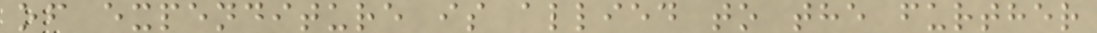of expenditure is allied to the further
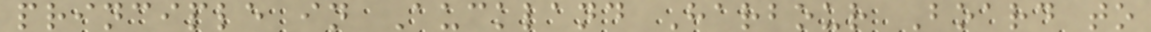principle in Auckland Harbour Board to
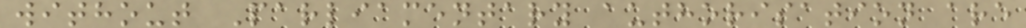without Parliamentary authorisation are
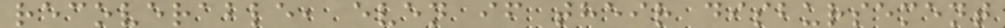recoverable, even if their disbursement
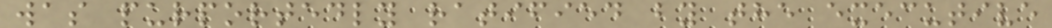was purportedly ratified by the executive
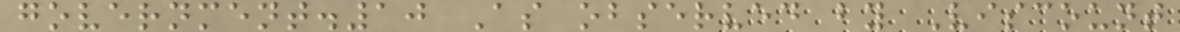government.10 As observed by Viscount
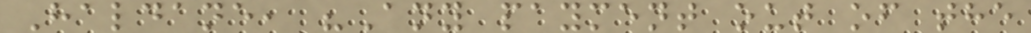Haldane, "Any payment out of the
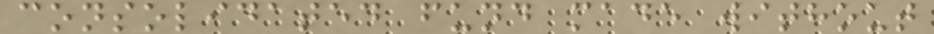consolidated fund made without
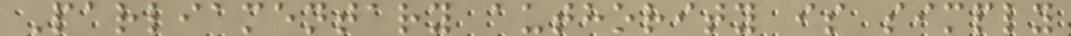Parliamentary authority is simply
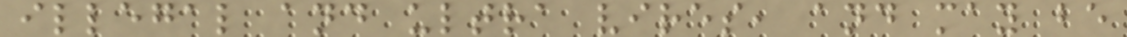illegal and ultra vires, and may be
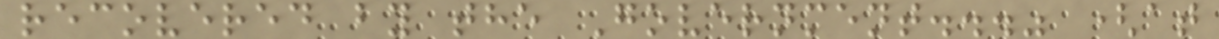recovered by the Government..." (at
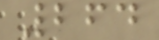264
